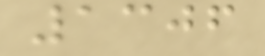1306
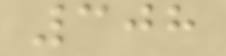308
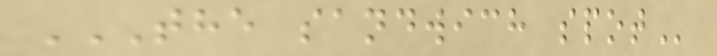THE SANDWICH SPOT
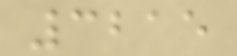3215
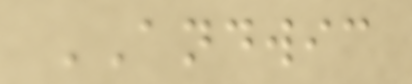ANDWIC
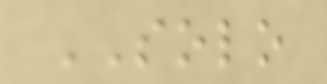SOLO
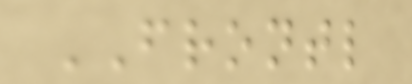FRONTL
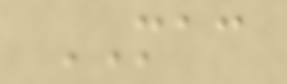MAC
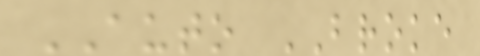AUTO BROKE
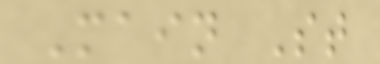Main St
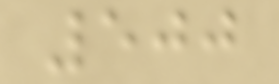500
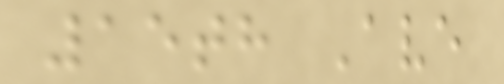15th Ave
